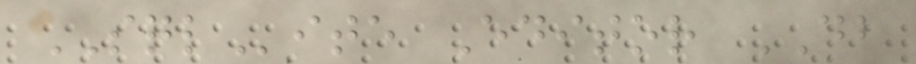SQLite Editor DB
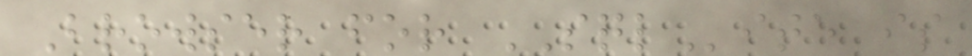Browser for SQLite is
